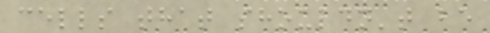cells that shouldn't be
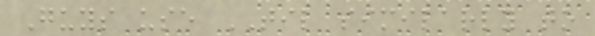Guys use TIL similarly to
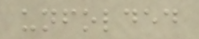unfolded
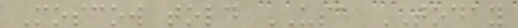Moscow told USA TODAY
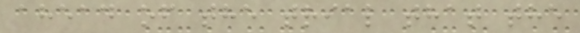ahead of the trial that the
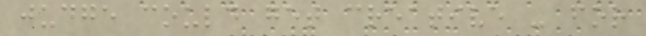judge could get creative - for
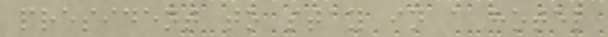president to stay in a hotel
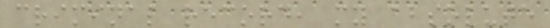criminal record, my absolute
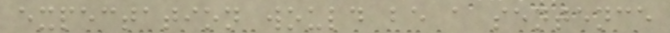expectation would be a sentence
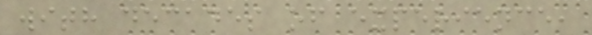with decades of experience,
